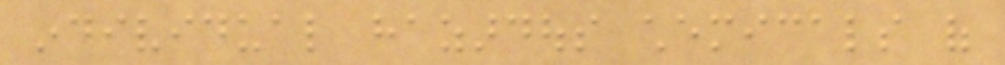individual hazardous chemicals of
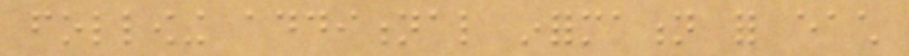following additional information for each
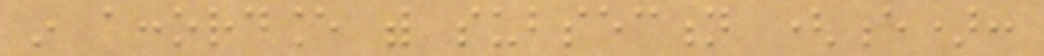in accordance with subsection (e):
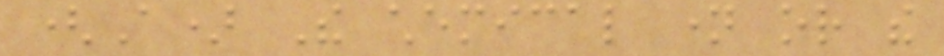(A) The chemical name or the
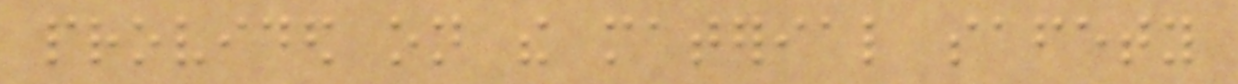provided on the material safety
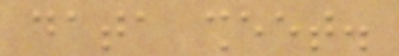data sheet.
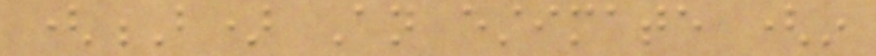(B) An estimate (in
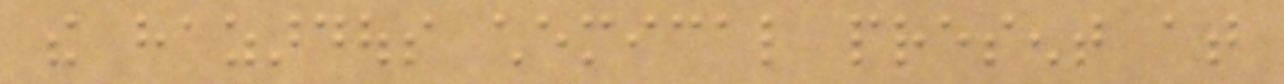the hazardous chemical present at
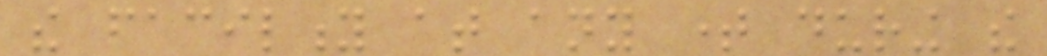the facility at any time during the
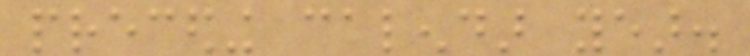preceding calendar year.
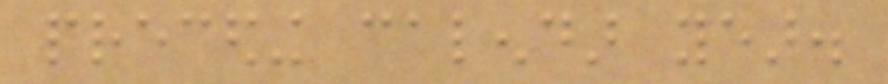preceding calendar year.
